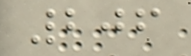206
